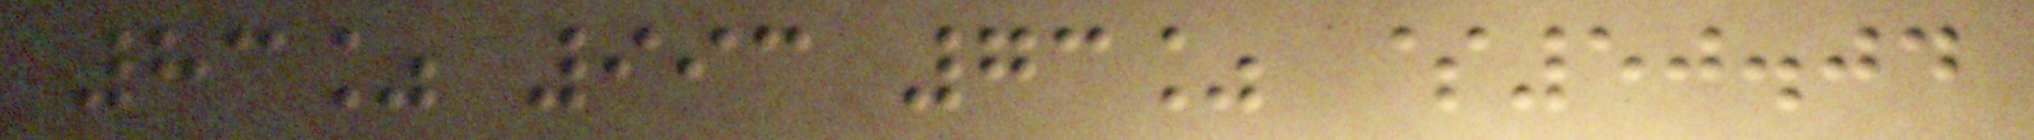83% 993 73% $50.04
